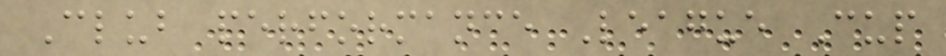Club performance League Cup
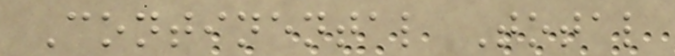Continental Total
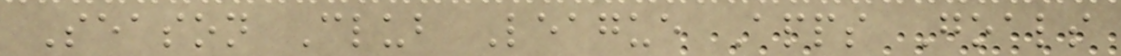Season Club League Apps Goals
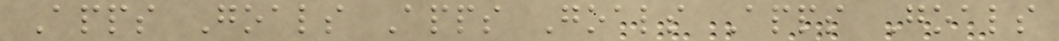Apps Goals Apps Goals Apps Goals
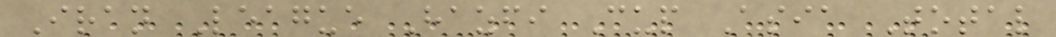Iran League Hazfi Cup Asia Total
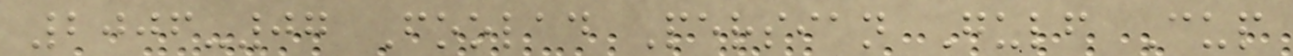2006-07 Foolad Persian Gulf Cup
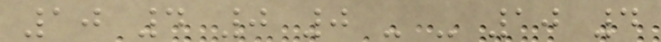10 4 0 0 - - 10 4
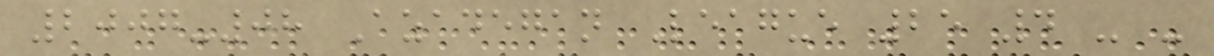2007-08 Azadegan League 25 4 - -
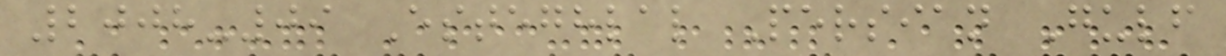2008-09 Esteghlal Persian Gulf
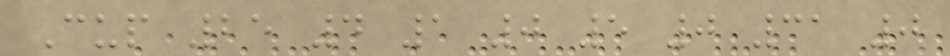Cup 25 4 1 0 5 0 31 0
